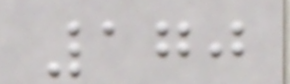170
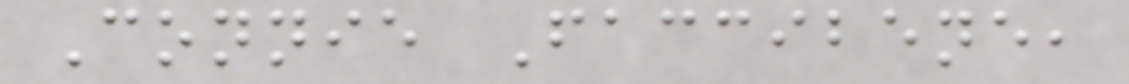Connie Faccibene,
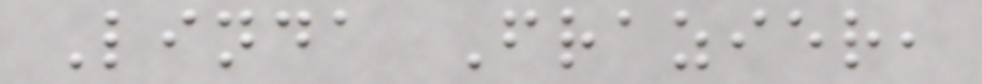Linda Frazier,
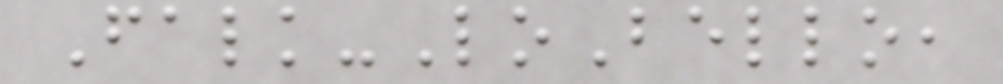Falk-LoBello,
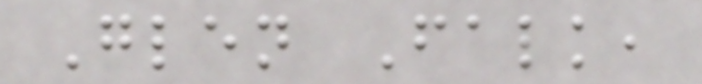Glen Falk,
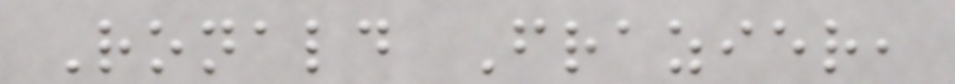Ronald Frazier,
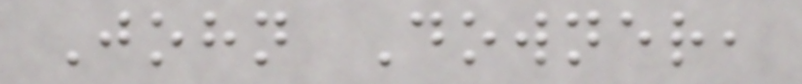John Downer,
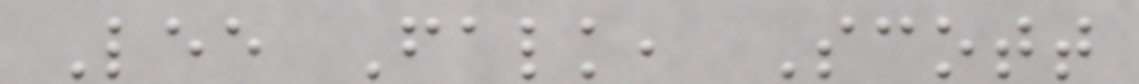Lee Falk, Scott
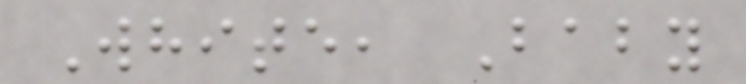White, Baby
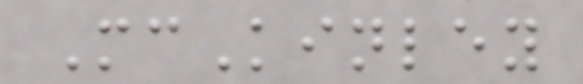McKinley
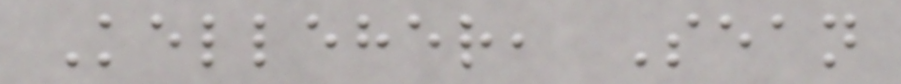Kelleher, Sean
